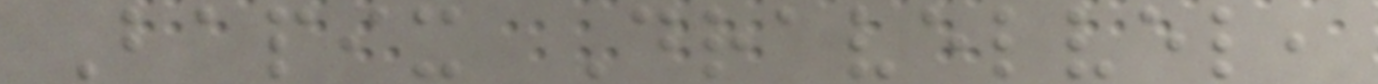Bapix Dravelvel,
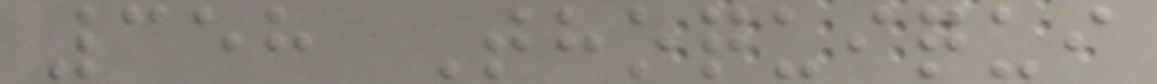358 Thoquiqui
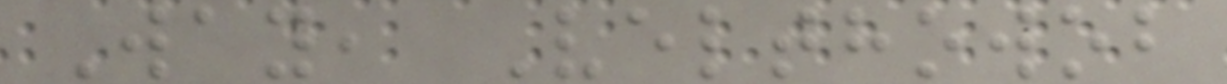Way, Velthowob
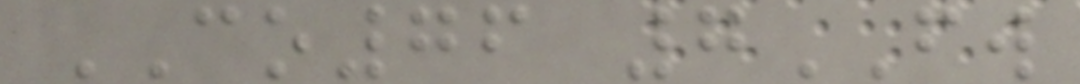CO76 7FW
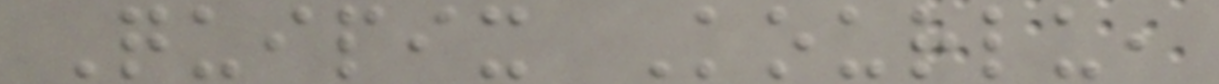Quipix Kourlu,
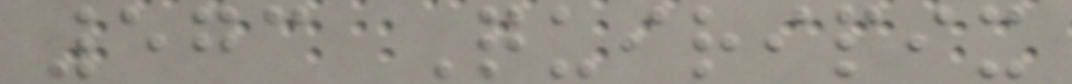573 Quiripix
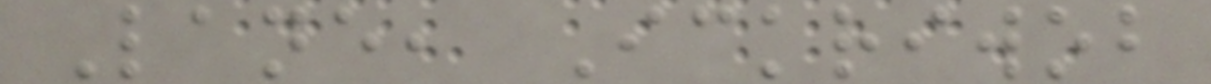Lane, Ickriwob
